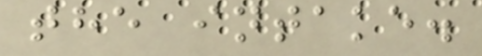the intake.
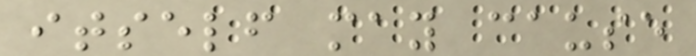itself may cause
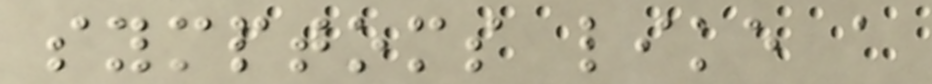symptoms like a
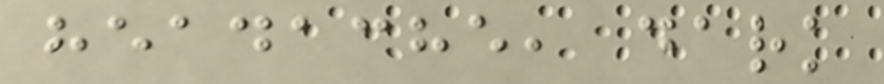headache, dark
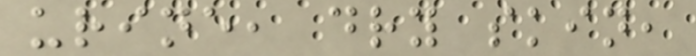urine, dry skin,
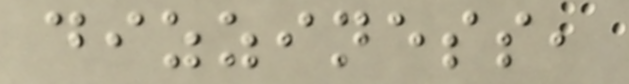dizziness,
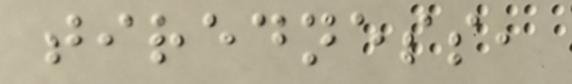tiredness,
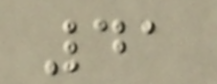41
